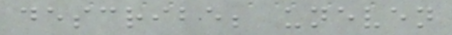describe; uneven
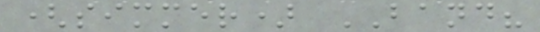(simmer) BAND?
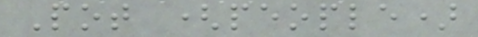Pot (people)
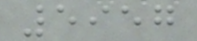5957
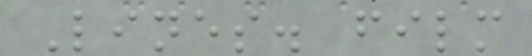Lines. film
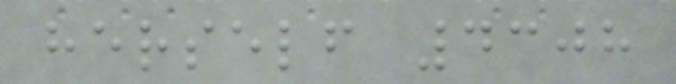herself 4308
